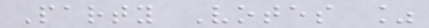Party Votes %
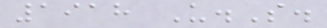1918 U.S.
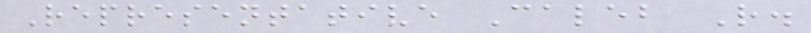Representative Caleb R.
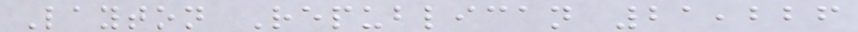Layton Republican 21,226
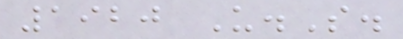1920 U.S.
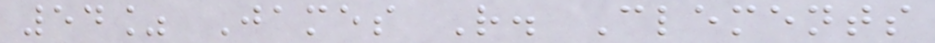54% James R. Clements
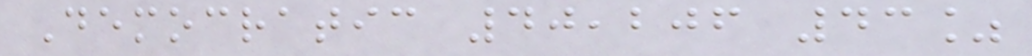Democratic 40,206 43%
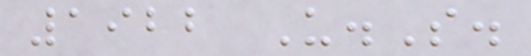1922 U.S.
